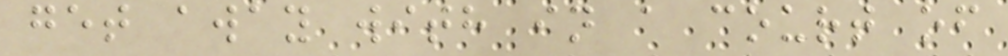get away with in a court of
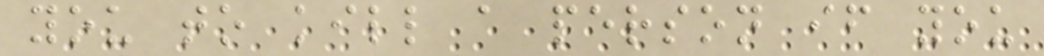you to kill a person if you
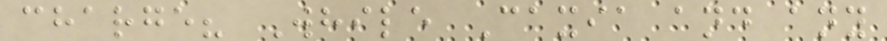charge? While Caxia and any
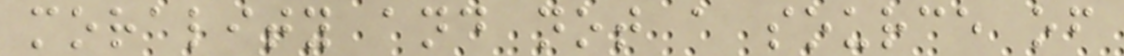morality and not a source of
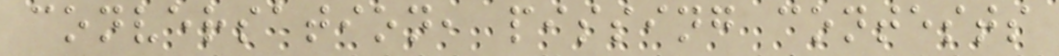conversation, pissing contests
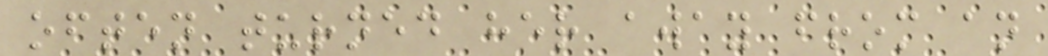often turned her away from an
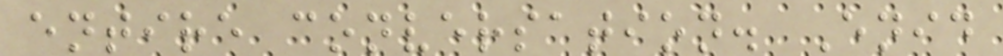entire conversation. Enid
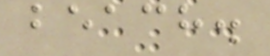beach.
